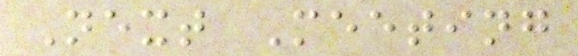Next Meeting
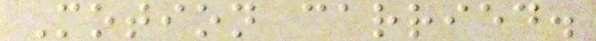Motion carried.
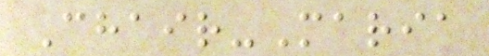Chair-Maria
